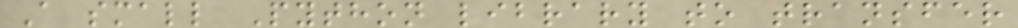A small Python library to transfer
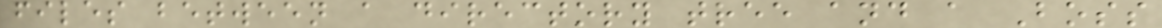files between a directory tree and a Boss
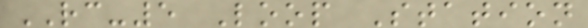RC-5 Loop Station
